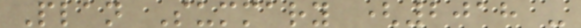Plan Summary (2018 -
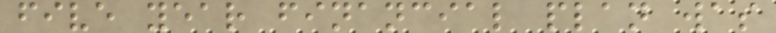five year financial plan was
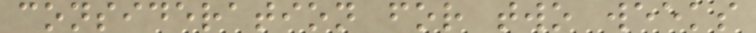consideration for two weeks
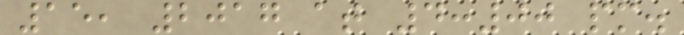15, 2017 at 4:00 pm.
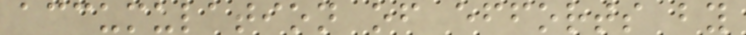accumulation of efforts by
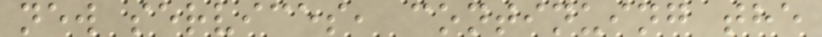new services, continuing the
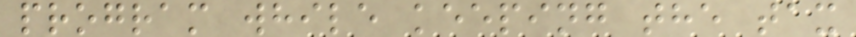program while keeping the tax
